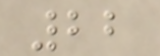22
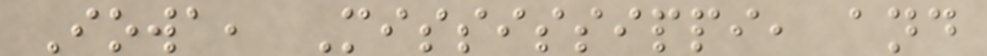Iowa, Mississippi, and
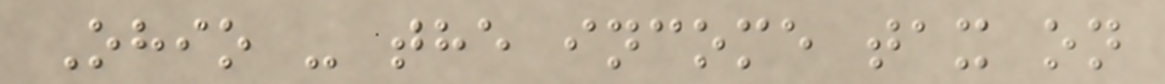Ohio - the income tax on
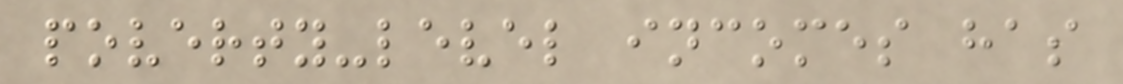poverty-level incomes has
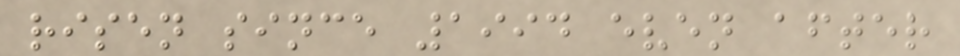risen since 1994 even after
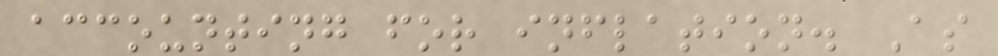accounting for inflation. As
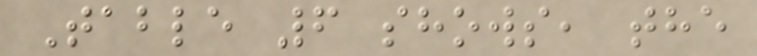Table 6 shows, the
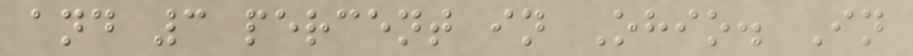and 3 percent in Ohio. In
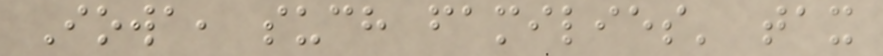Iowa, such families' tax
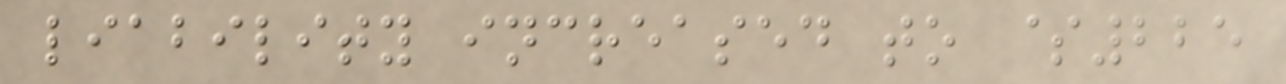liability increased to $225
